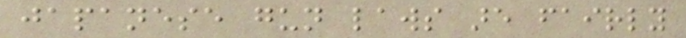japanese gun laws are fairly
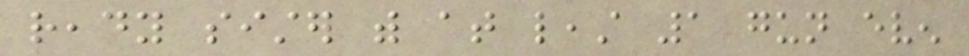ready sister with at least 1 gun even
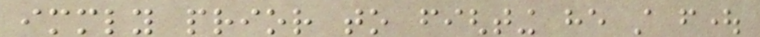immediately prior to fighting he still fought
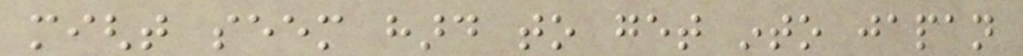might seem hard to get into japan
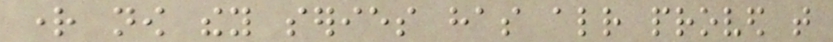right now they series has already proved that
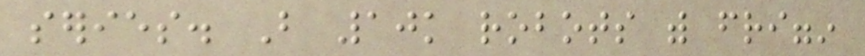series. But 10k robots with friggin
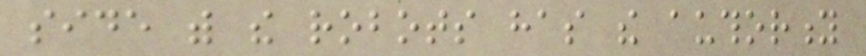side with the robots has the authority
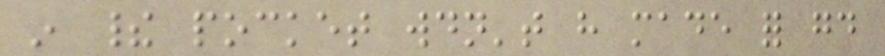in their pocket wouldn't have made for good
